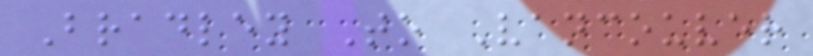Bradley To Vancouver
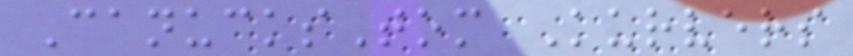CanucksTom Kurvers
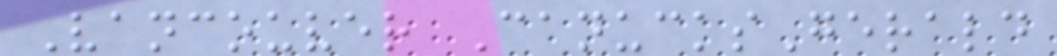Vancouver CanucksGerald
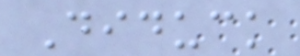Diduck
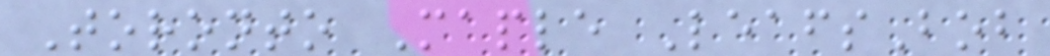Toronto Maple LeafsBob
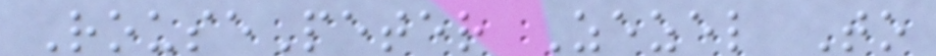RousePeter Zezel To
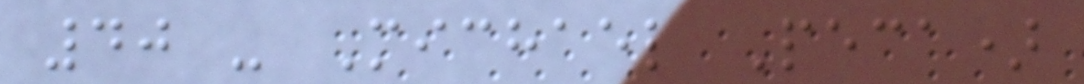40 - Michael Peca)
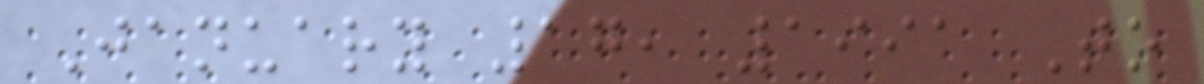January 17, 1991 To
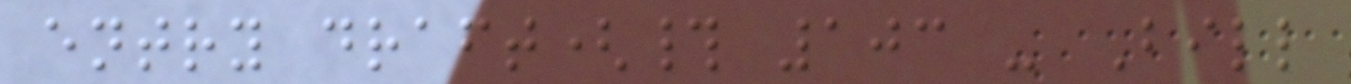entry draft(# 103 - Bill
